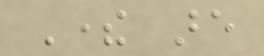There are
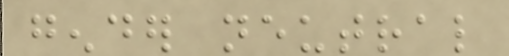gender neutral
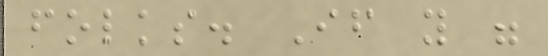folks. If you were
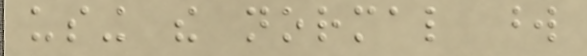using the normal word
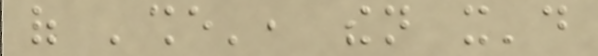of 'she', then it'd
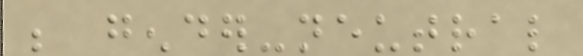be gender-neutral
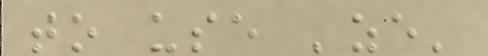to use 'ze'
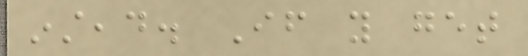instead. If you get
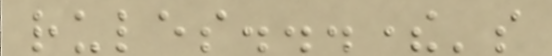rules...there's
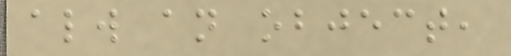always an object,
